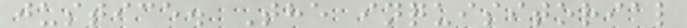justice. The inquisitorial
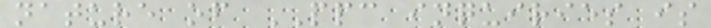nature of PPC inquiries is
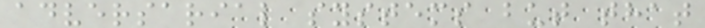adversarial systems but that
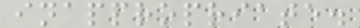inappropriate.
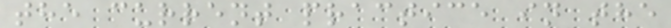the current practice in the
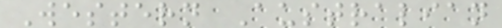Western Australian
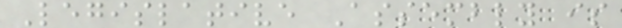Legislative Assembly is
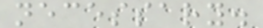necessary.
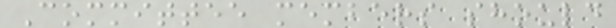Committee members should
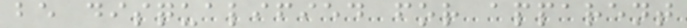be disqualified for apparent
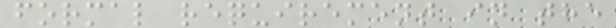formal requirement in the
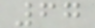67
